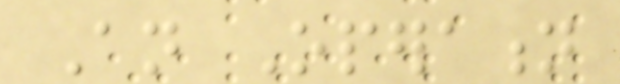An Operation
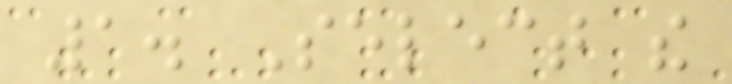1. Select the
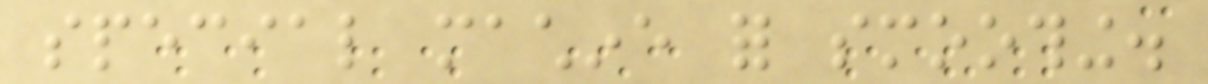special machine for smoothing.
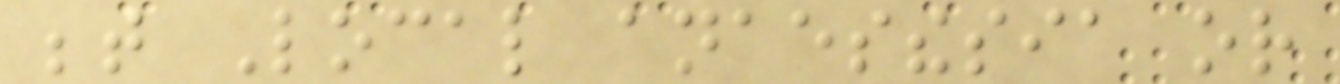between Local anaesthesia or
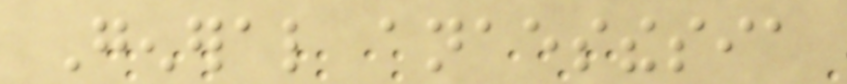General anaesthesia
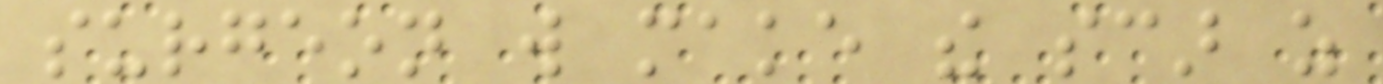surgeon will make the scar as
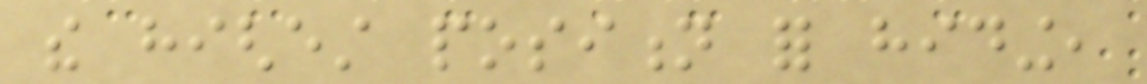the highest position for hiding,
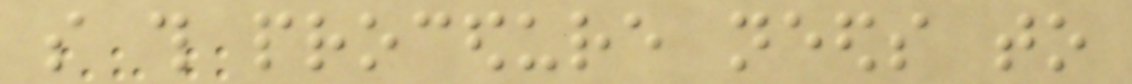so this procedure needs to
